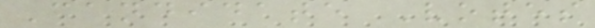Candidate Votes
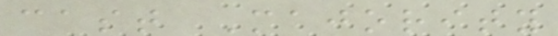cast Majority
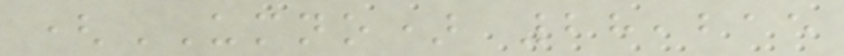(UMNO) 28,215
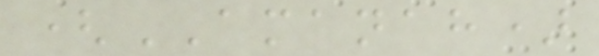(AMANAH)
